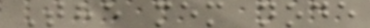The mem node
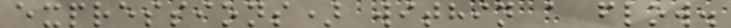expressions) within a flow.
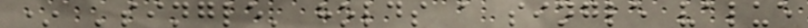* 'single' holds a single value
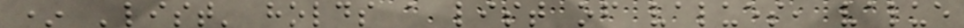* 'list' holds a list of values, value
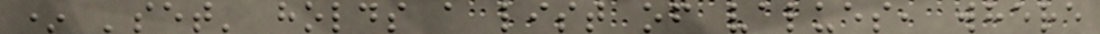* 'set' holds a list of values, where
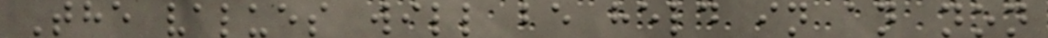The values will be held in an non
